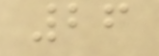26
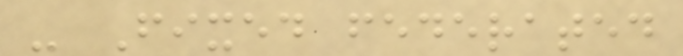- Fixed federated
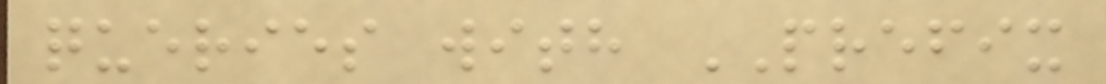queries with PREFIX
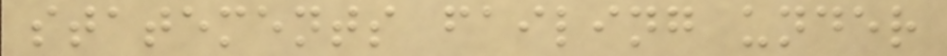statements failing under
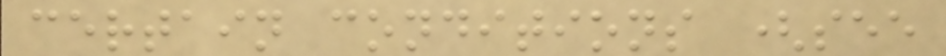certain conditions (see
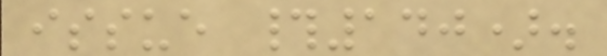issue #140).
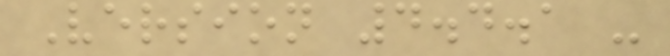Version 4.4.1 -
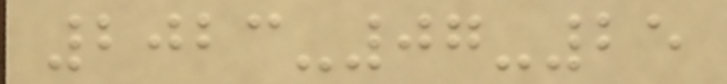2023-07-25
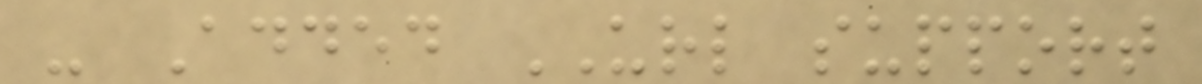- Added URL support
